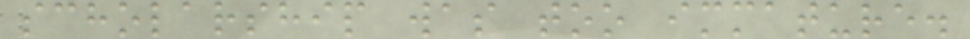scholarship was too immature.
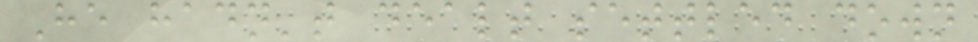He hadn't dealt settled down
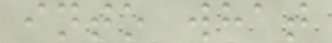into what
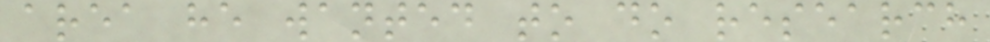area he wanted to do research
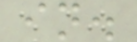in.
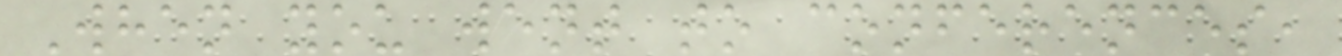When you went to conferences,
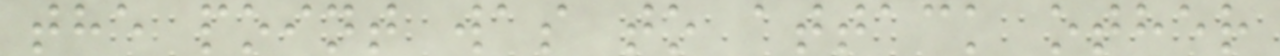the point was to attack other
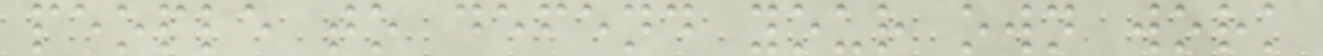people to defend your own work
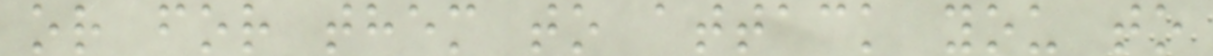or for them to attack you to
